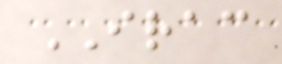IRAC
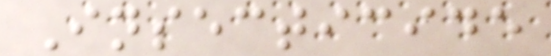Insecticide
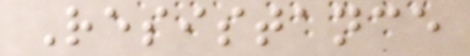Resistance
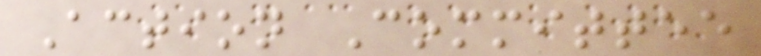Action Committee
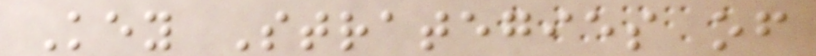Key Strategies of
